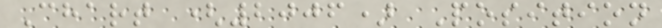Chart (2006) Position
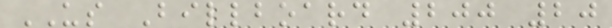US Billboard 200 20
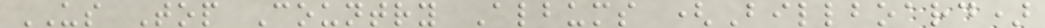US Top Country Albums (Billboard)
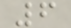6
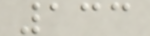133
